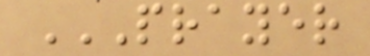PRAYER
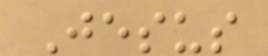Jesus
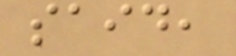said,
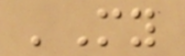'My
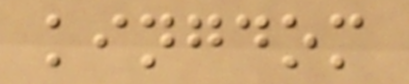kingdom
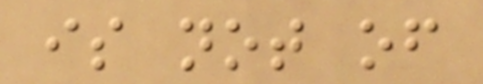is not of
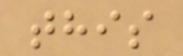this
